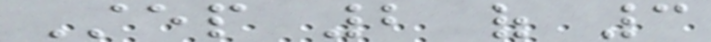Step 2 of 3
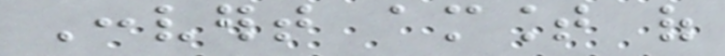Convert amount of
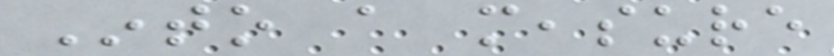Into a measure
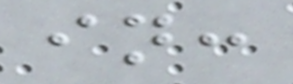in:
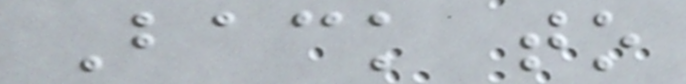Back to
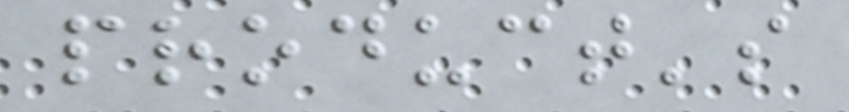product's
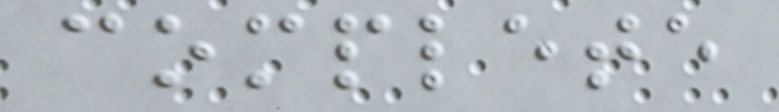complete
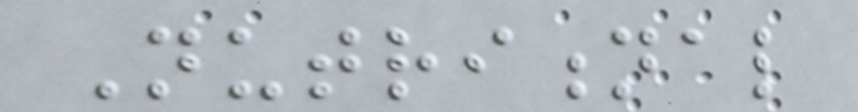Nutritional
